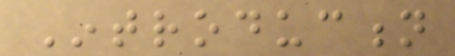Introduction
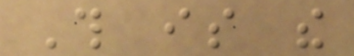This is the
